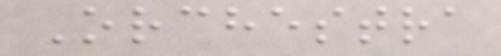Orchestra
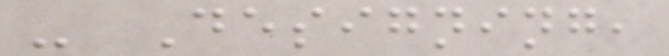- Designing,
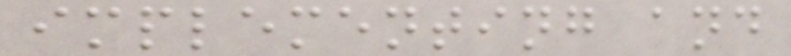implementing and
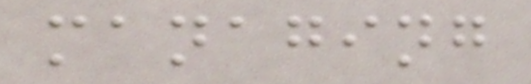managing
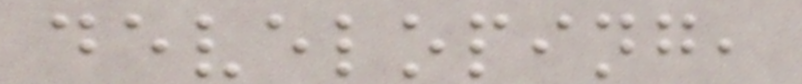developing,
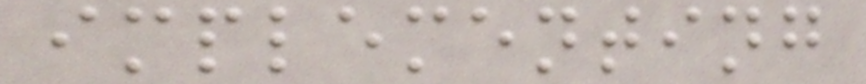implementing
